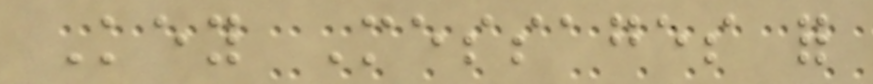Key Messages for
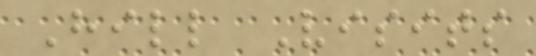Hill Visits
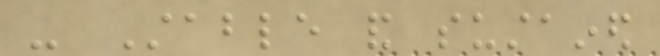- Stable and sustained
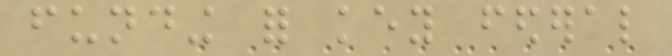funding for key federal
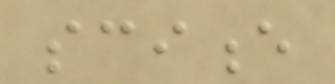science
